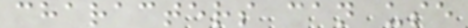characters can use
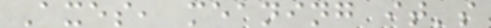Axes, meaning it's
